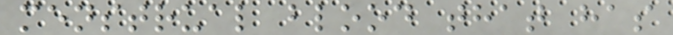menstrual blood that has
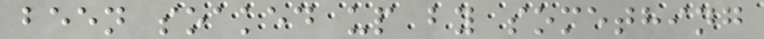been soaked up by something
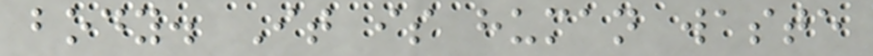body. It is human waste
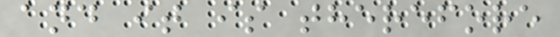and it is therefore
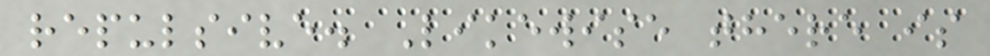repulsive. Likewise there is
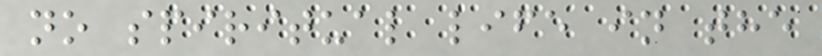no spiritual life in the
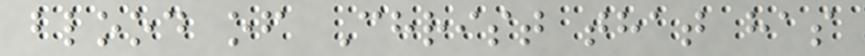blood of Christ that has
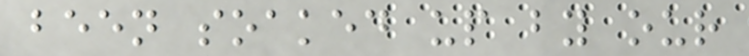been soaked up by our
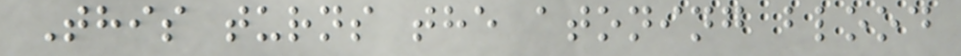This turns the atoning blood
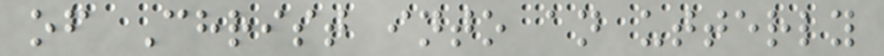of Christ into an utterly
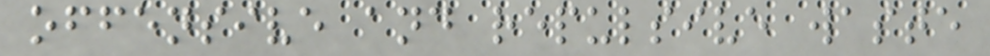offensive and repulsive waste
